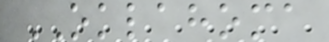OKLAHOMA
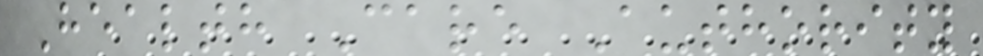Health Care Authority
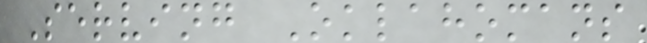Serving Oklahomans
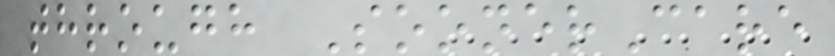through SoonerCare
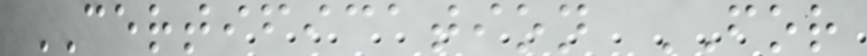CERTIFICATION FOR
